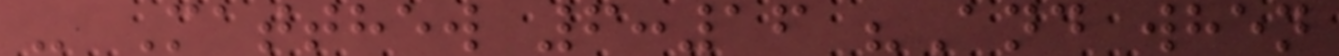- Matthew 6:16 "And when
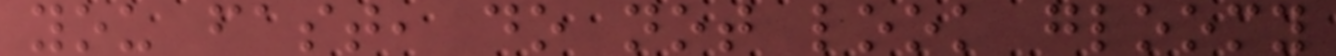you fast, do not look gloomy
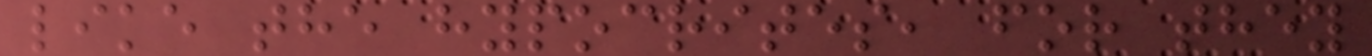like the hypocrites, for they
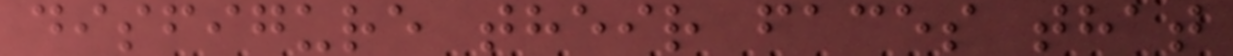disfigure their faces that
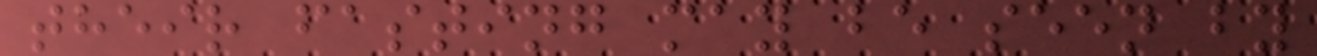their fasting may be seen by
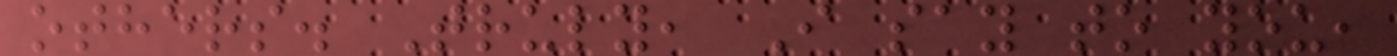others. Truly, I say to you,
